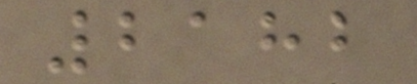2182
